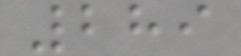289
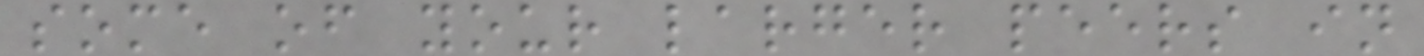some of your larger peers in
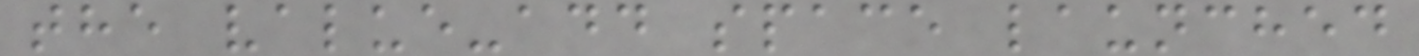the value-add space launched
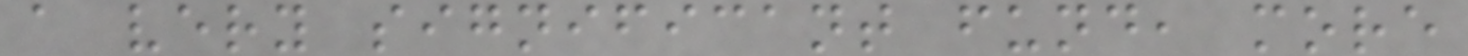a very significant fund, more
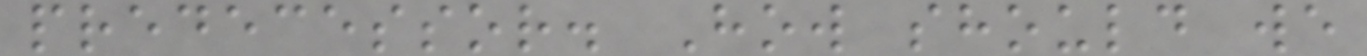predecessor. How should we
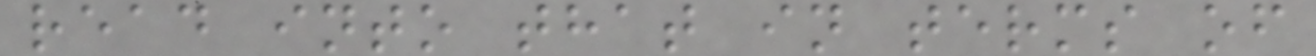read into that in terms of
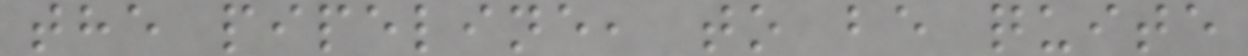the pipeline, to be quite
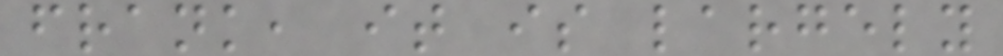frank, it is largely
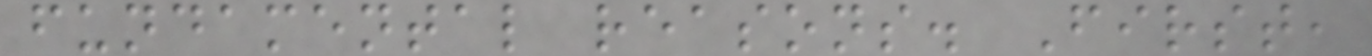fundamental reasons. First,
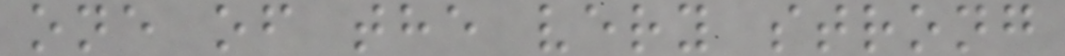one of the very strong
